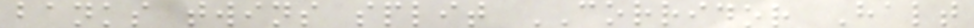banks twins split CORRIDOR Halt
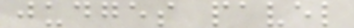judges pavel
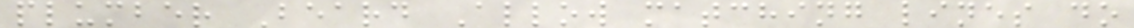plumber Beard Allow matching lines do
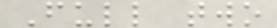Full two
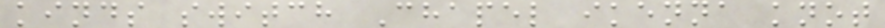kinds switch Chapel ikenna knot
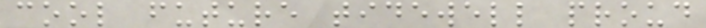cool future tidewell proud
